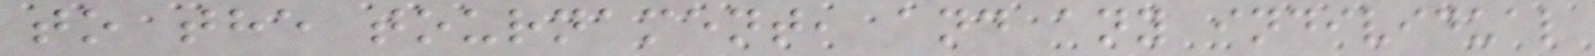to the tournament, and any individual
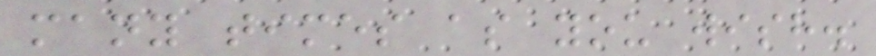many times as you wish.
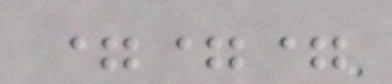===
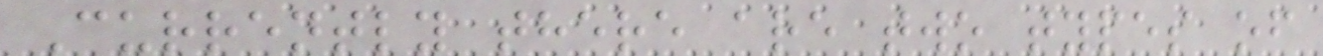Currently there are two types of
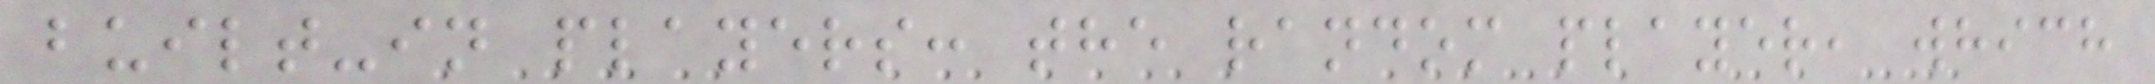built-in players: the random player, which
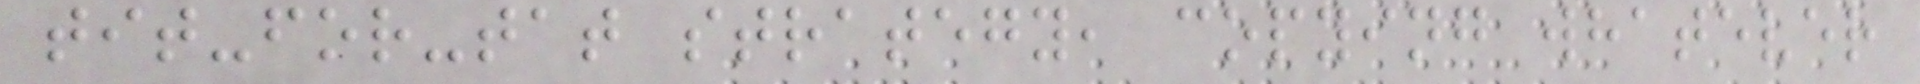tit-for-tat strategy, copying whatever
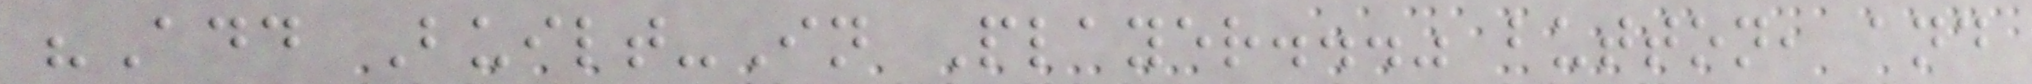"Add Built-In Player..." button, and
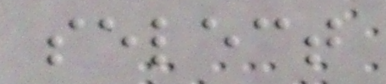select
